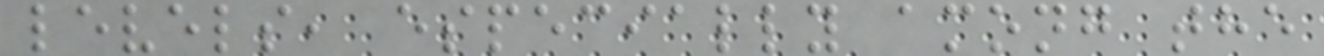levels, especially among the
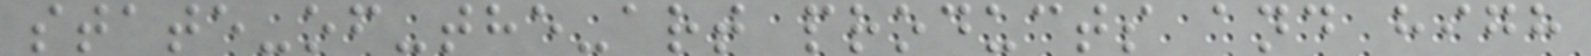state-of-the-art products and high
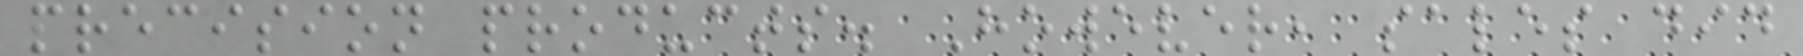precision products. However, sales did
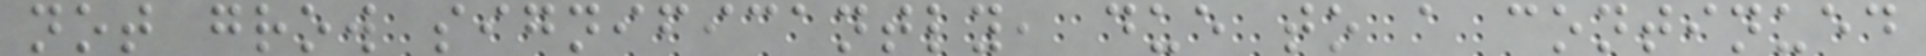not grow significantly, due to a continued
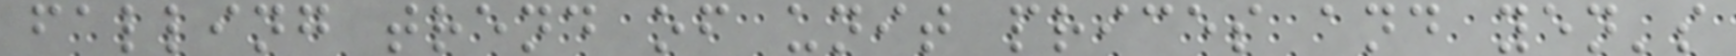falling trend of unit prices and yen's
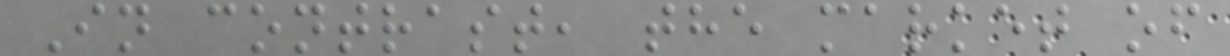In contrast, the market of
